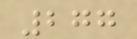277
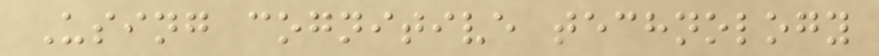Using cognitive technology
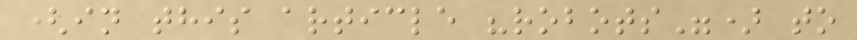(in this article "robots") to
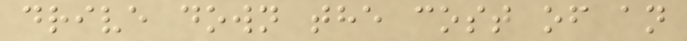drive down the cost of an
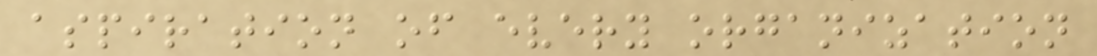aspiration of every organization
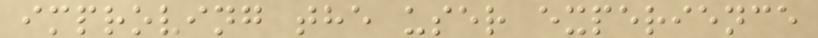improving the user experience
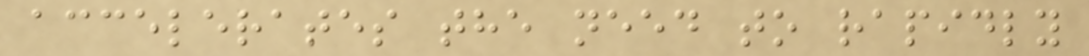accelerates the need to rapidly
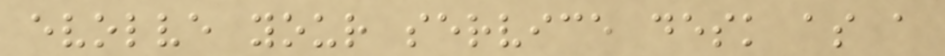evolve your service desk as a
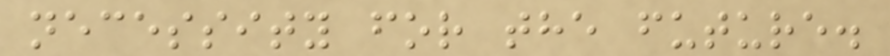necessity for the future.
